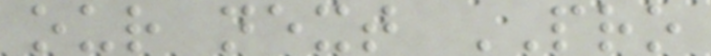our next PRO
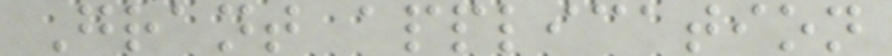Grant application
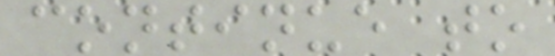continue to
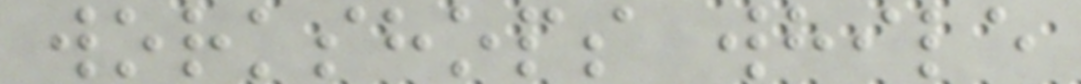workshops while
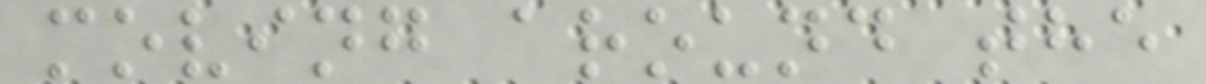moving around the
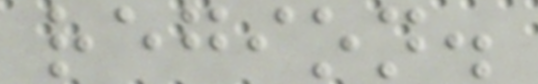region.
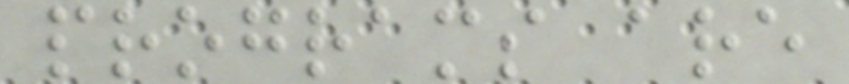programs are
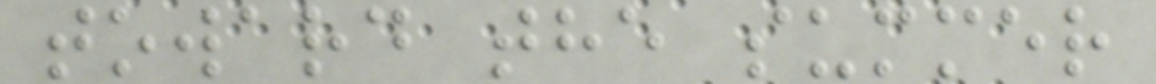toward the summer
